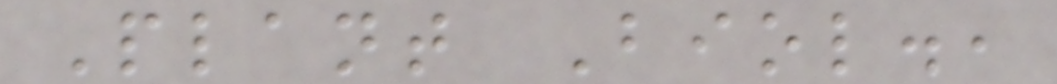Plant Biol.,
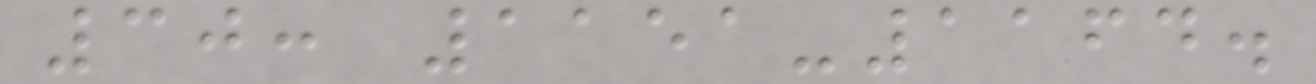30: 1151-1164.
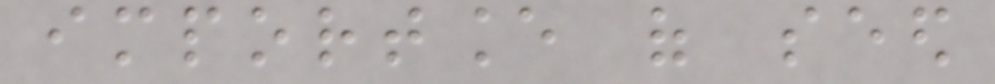importance of seed
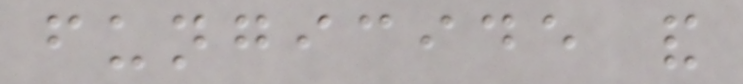fungicide and
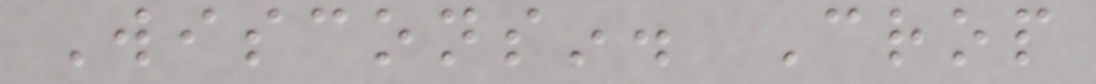Wisconsin. Crop
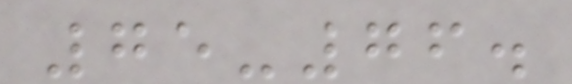75-76.
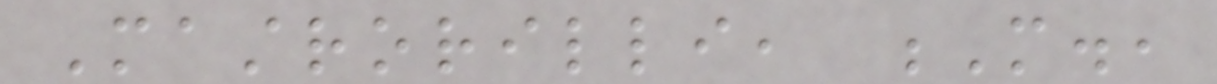Mastrorilli, M.,
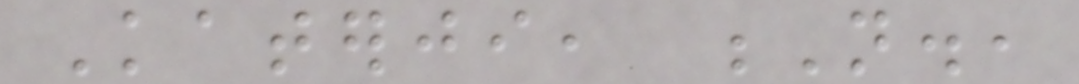Katerji, N.,
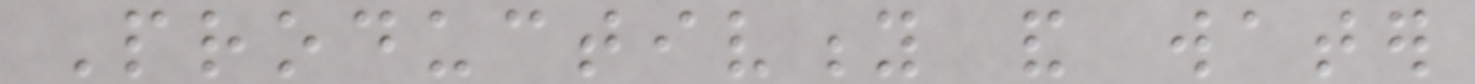Productivity and water
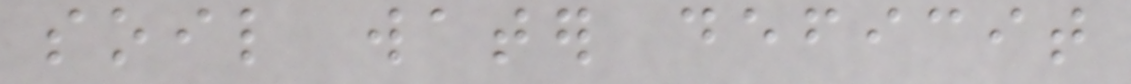soil water deficit
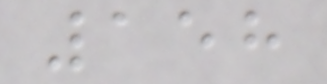158
